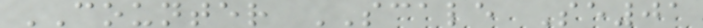COUNTER SCALE Se01
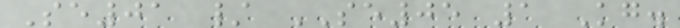Se01 / SE05 1 Kg.
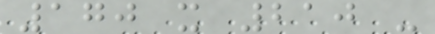170 x 210 -
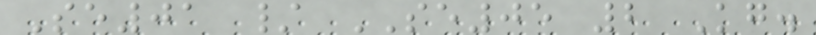Se01 / SE05 2 Kg.
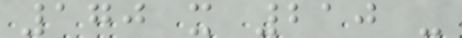170 x 210 -
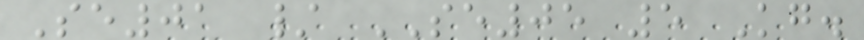Se01 / SE05 5 Kg.
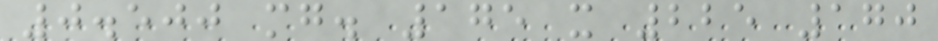0.500 mg. 175 x 225 170
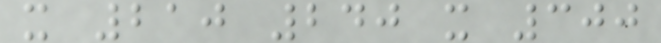x 210 240 x 300
